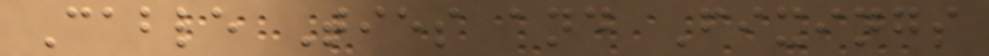Cable Ties and Fixings
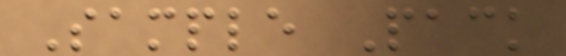Sample Pack
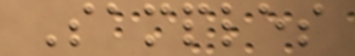Samples
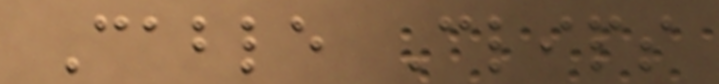Cable Clips
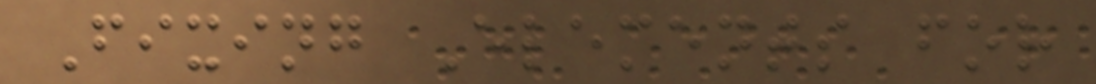Fixing Elements for
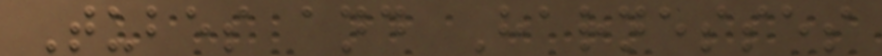Tubes and Harnesses
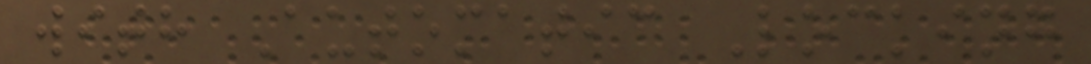with Automatic Locking
